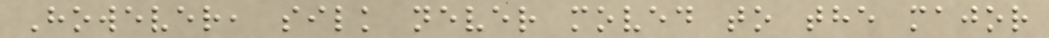However, silk never moved to the major
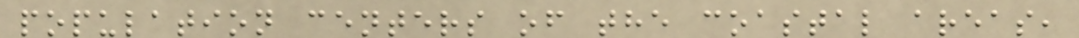population centers of the coastal areas,
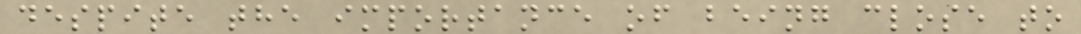despite the importance of being close to
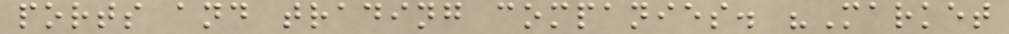ports and trading companies. "Market
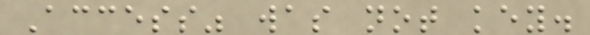Access" was not key.
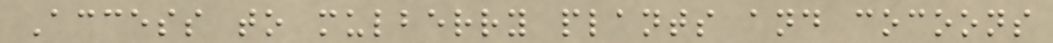Access to mulberry plants and cocoons
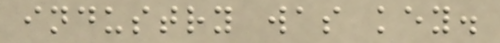industry was key.
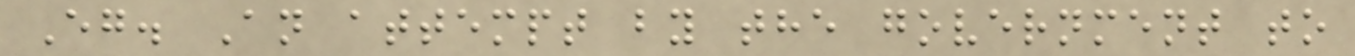Eg. An attempt by the government to
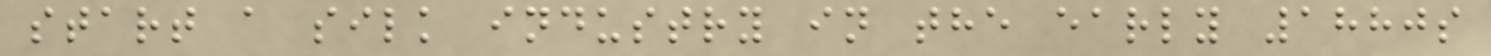start a silk industry in the early 1880s
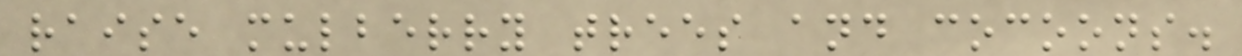raise mulberry trees and cocoons.
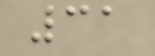31
